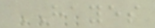HAYES
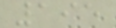195
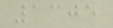1305
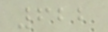622
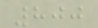800
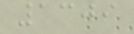1309
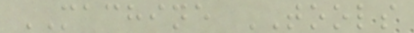MACHINE TOOLS
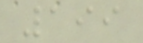199
